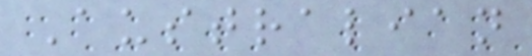Australian
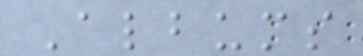Albums
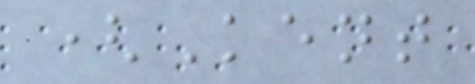(Kent
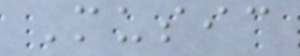Music
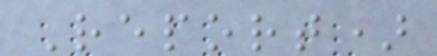Report)
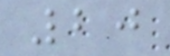20
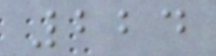224
